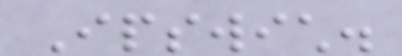Ipswich.
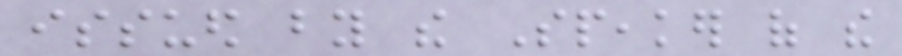issued by the Speaker of the
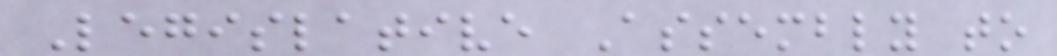Legislative Assembly to
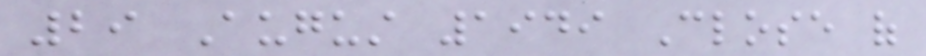29 August 1949 Close of
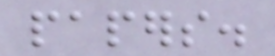papers.
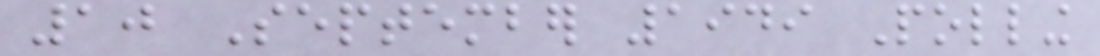10 September 1949 Polling
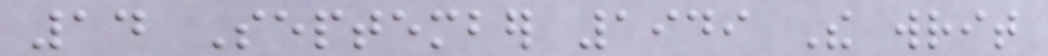14 September 1949 The writ
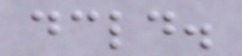declared.
